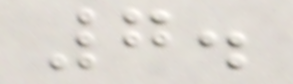7.
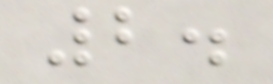2.
